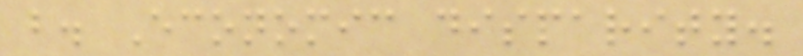b. Economic disparity.
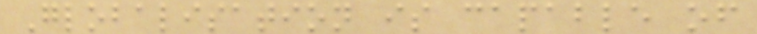Globalisation is capable of
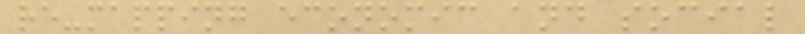re-mapping economic and social
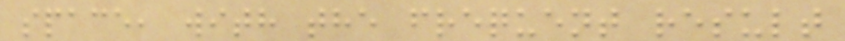space, with the frequent result
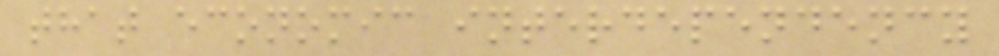that economic interdependency
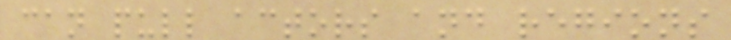can pull actors and regions
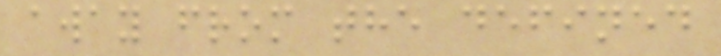away from the defined
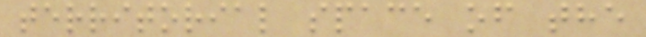territorial space of the
